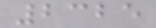2325
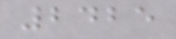2425
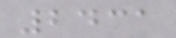2431
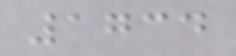1734
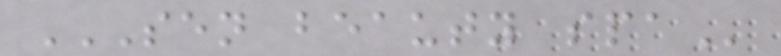SEN BEAUTY SPA
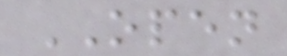OPEN
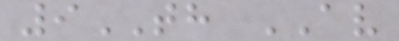9TH AV
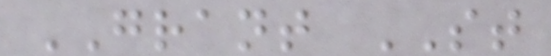GRANT ST
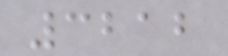3212
